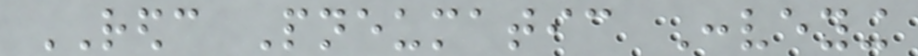REDC Pneumatic Conveying
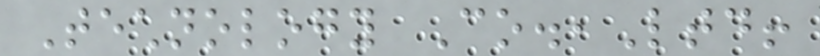Technology Co.,Ltd!
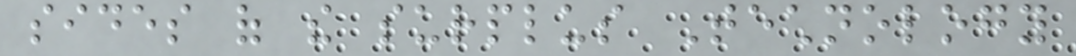sides of the surplus Technology
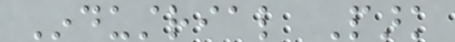Industrial Park
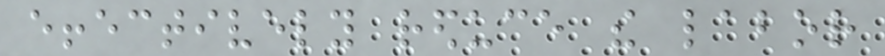effectively reduce the labor
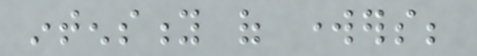intensity of workers;
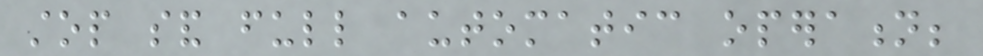stop sand full automatic operation;
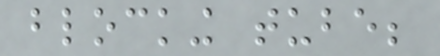blocking tube;
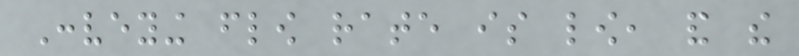Conveying flow rate is low, and the
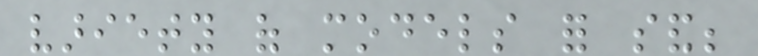variety of models for sand;
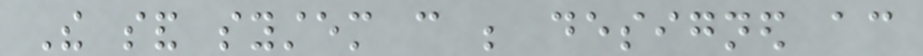The sand system can be designed according
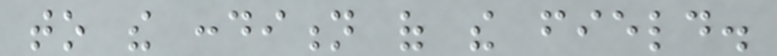to the condition of the field.
